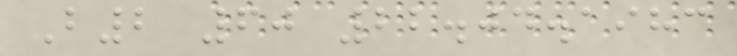B2 60 22.04.1983
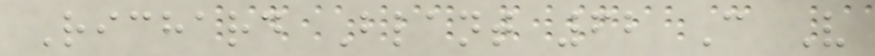Richard Blant 62 C V
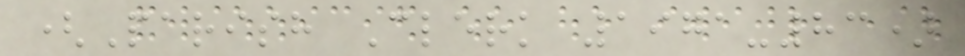(Parish Clerk 1971-83)
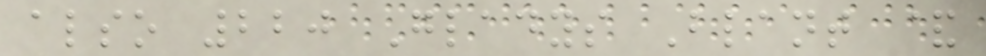also 220 Gladys Blant &
